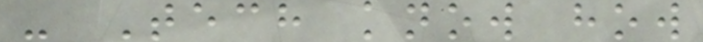- Tech know how
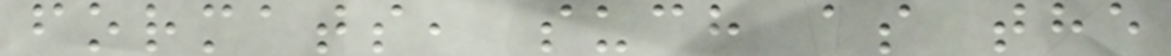formats, such as the
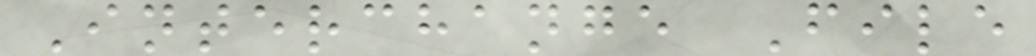Interchange File
